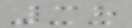38
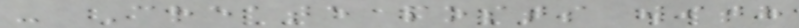- Create posts with
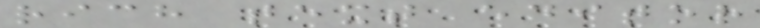rich text editor
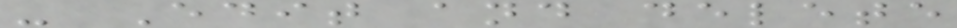- Edit and delete
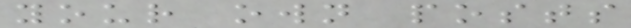your own posts
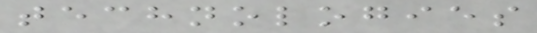technologies
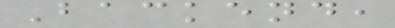Backend,
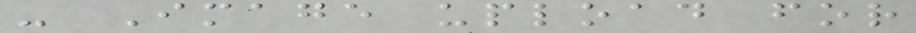- Image upload for
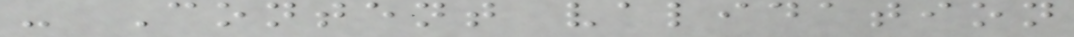- Content validation
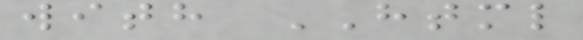with HTML
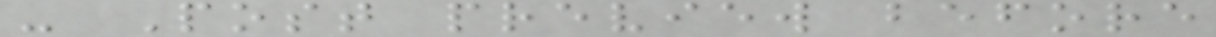- Post preview before
